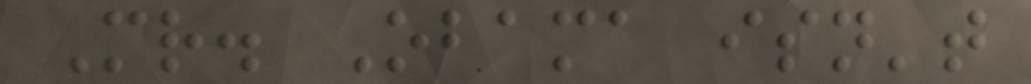Mr. Obama isn't
